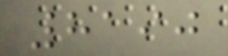8190
